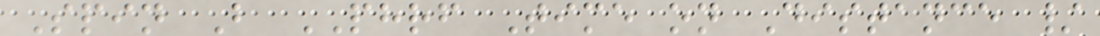Spin B PHRF Time on Distance /
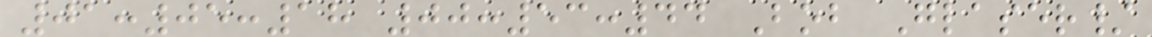01:05:18 00:53:44 Bob Glaser/
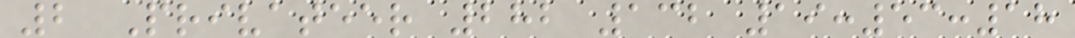2 Privateer 282 132 19:53:18
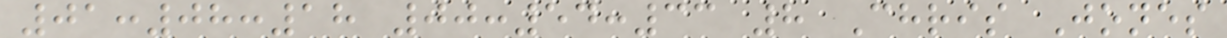01:08:18 00:54:33 8 Chris Jones
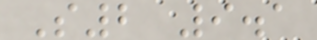S2 9.1
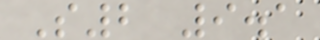S2 9.1
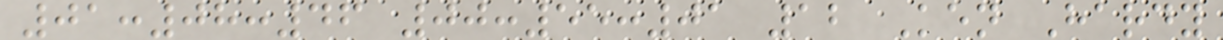01:08:46 00:55:01 12 Ken Hardy
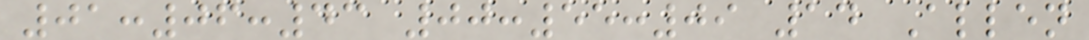01:06:43 00:55:09 14 Allen
